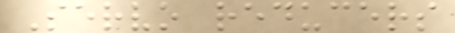Servo reducers
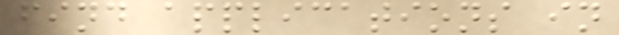find applications in
